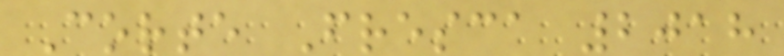Corte Fresca 2018
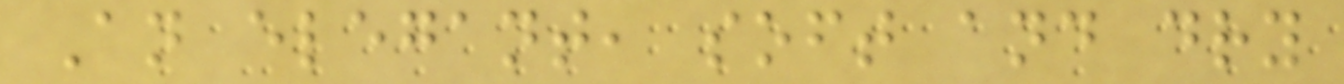An elegant, soft and dry
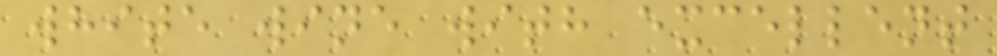white wine with excellent
